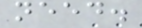need.
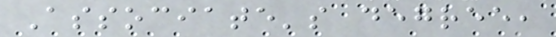Associate's degree,
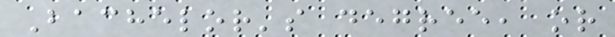Bachelor's degree, or
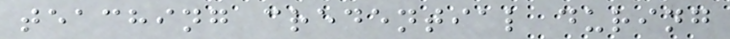teaching credential during
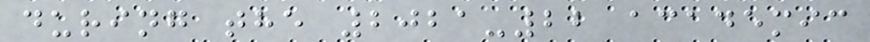during the 2021-22 academic
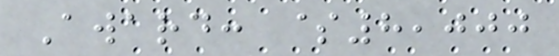Award: $8,000
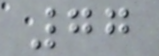77
